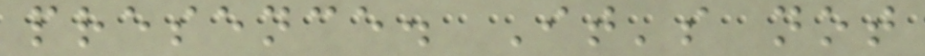presence. It's not
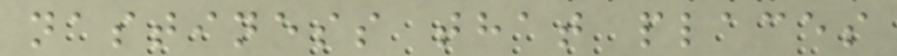nastiness that places
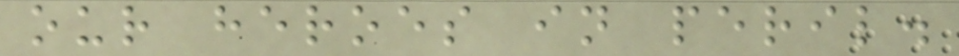our heroes in peril.
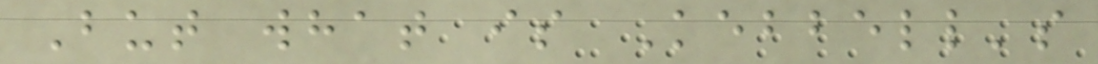But what is Kebbell's
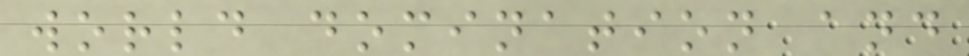world domination and
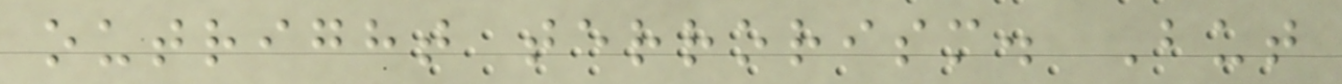outright terrorism. But
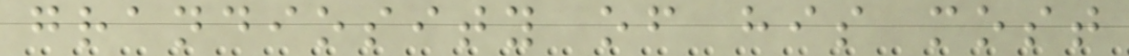grandiosity of his most
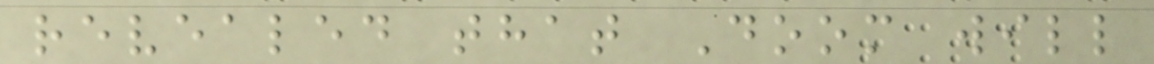revealed that Doom will
